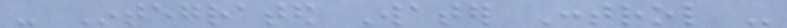- Integrated Water Control -
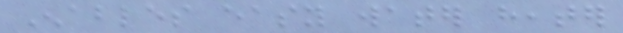Enables easy water heater
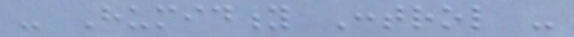- Humidity Control -
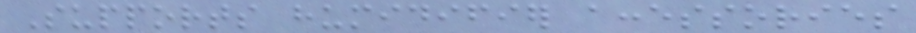Supports humidifier accessories
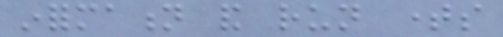information and run times
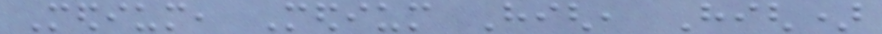Medium, Medium High, High)
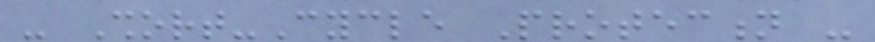- Short-Cycle Protection -
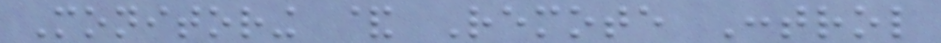Monitoring & Remote Control
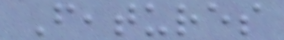Features
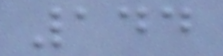144
